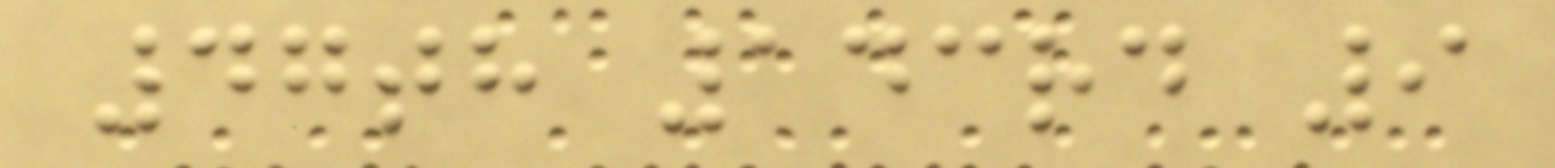47th 143rd 9
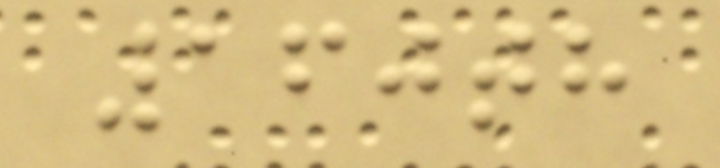160th
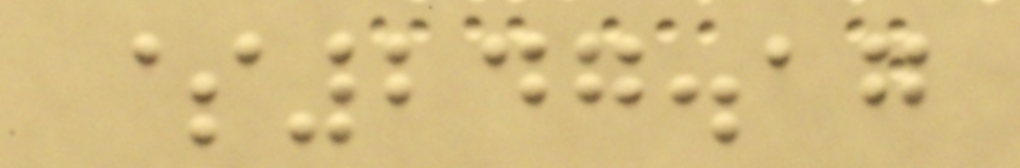$247.17
